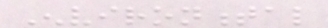Environmental
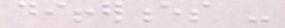differences -
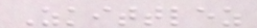Zkittlez
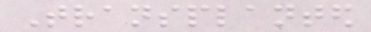Transplanted
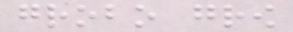grobo grow
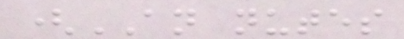(AN nutes
